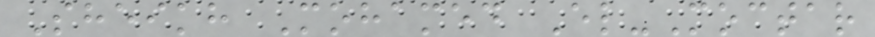Sheikh Mohamed El-Moctar
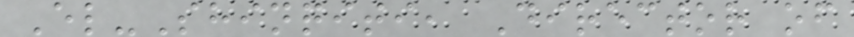El-Shinqiti, Director of
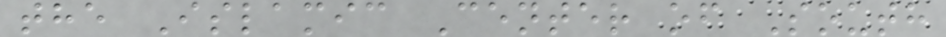the Islamic Center of South
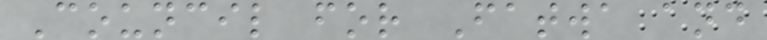Council for Fatwa and
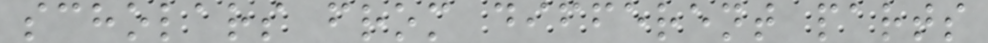scholars from different parts
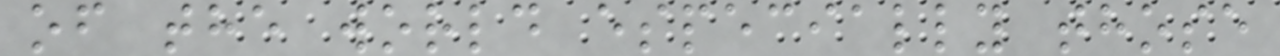of the world especially those
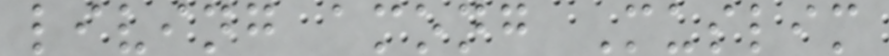living among Muslim
